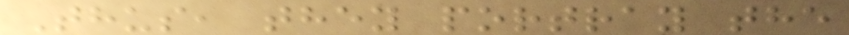Thus, they portray the
